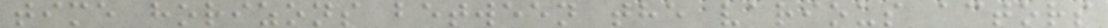time horizons between the various actors
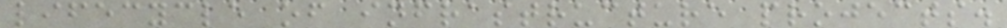lifecycle of infrastructure projects.
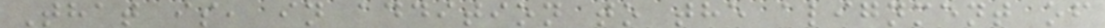That is, in addition to the alignment of
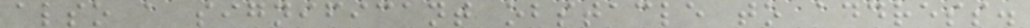also a significant obstacle to address.
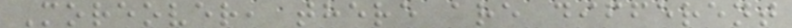Moreover, there are different
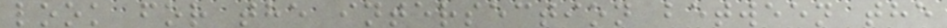look for the intersection between the
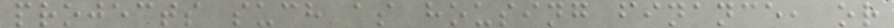projects such as housing finance, or
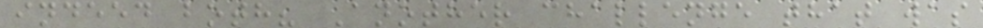indeed both? Another challenge that was
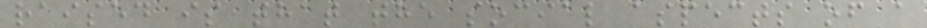raised is that the social aspects of a
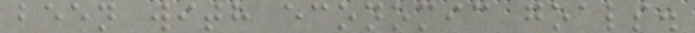been with economic goals.
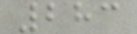283
